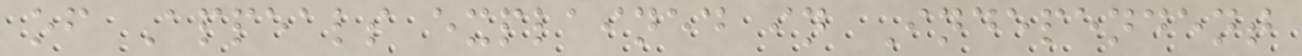of Appeals explained in Independent
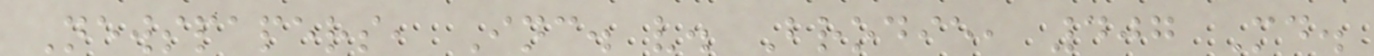Newspapers, Inc. v. Brodie, 407 Md.
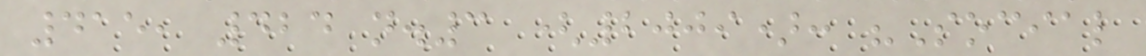415, 424 n.3 (2009): "Social
